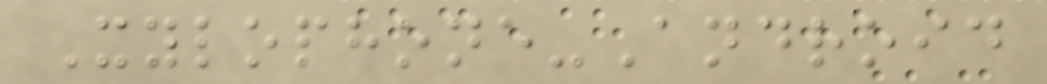Xylophone-Android
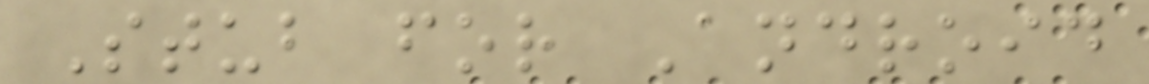Stub for Android
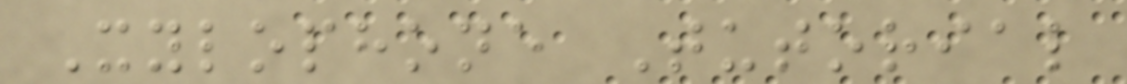Xylophone Tutorial
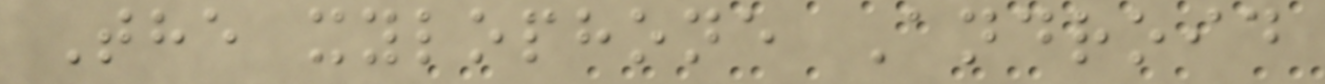The xylophone Android
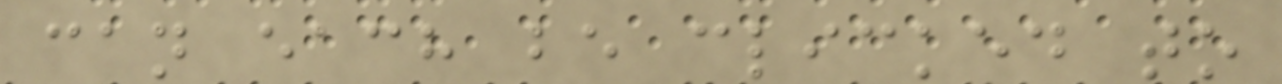can each be clicked to
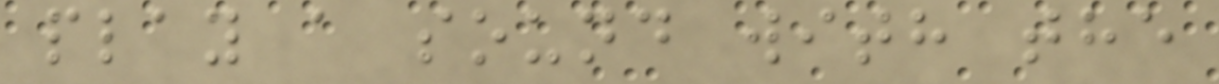play a sound with the
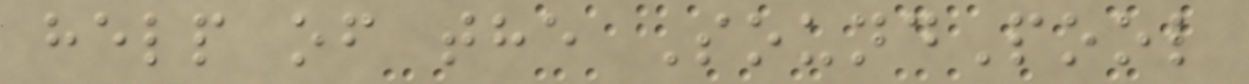help of the SoundPool
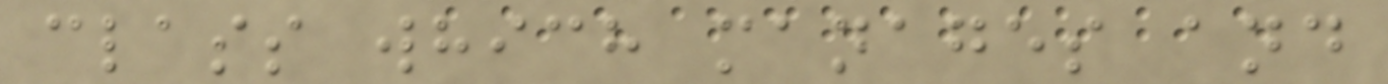class which manages and
